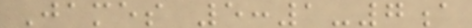James 5:1-7a
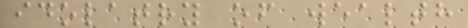idolatry of wealth
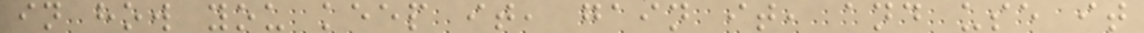in how you keep it, gain it, and use it
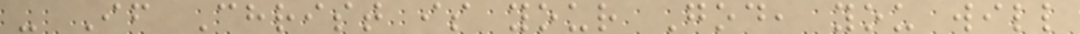- If Christ is your God, you will
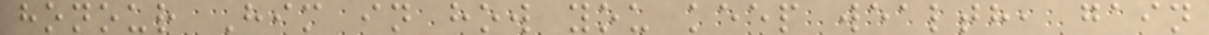honour Him in how you keep wealth, gain
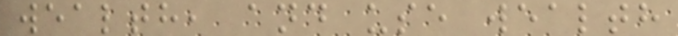wealth, and use wealth
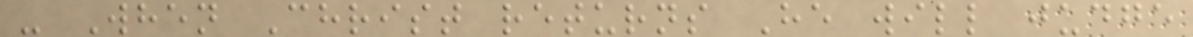- When Christ returns He will judge
